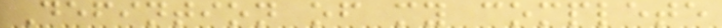Defintion of my complete
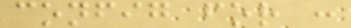config for :
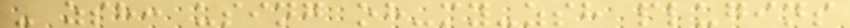- zsh: using oh-my-zsh plugins
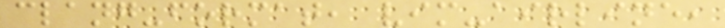clang-format, vim-airline,
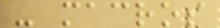- macros
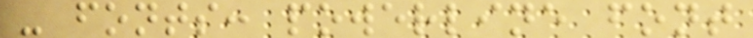- fonts: powerline font
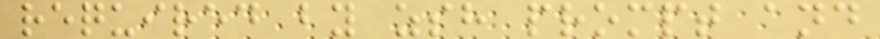required by zsh prompt and
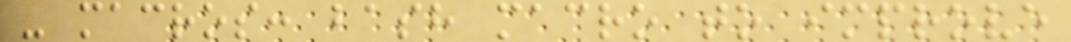- macros: bash macro to improve
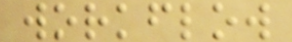workflow
